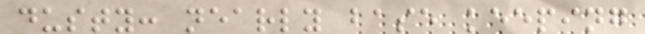dusty: nearly base keeping
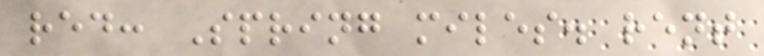red: Spring miles. rent
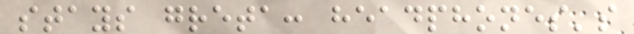stays greta: headphones's
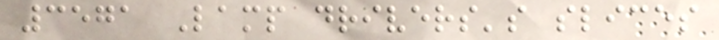3571 Lamp drivers's slices
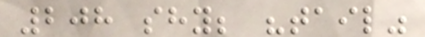208 shy; "tail"
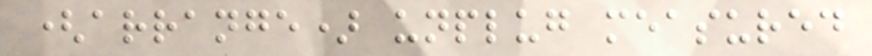(arrange) unplug measured
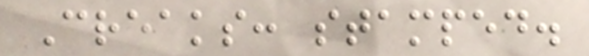Creaks: stamped.
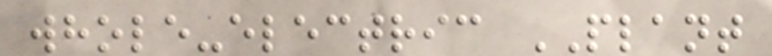whole-electric PLANT
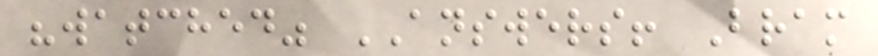"watched" ANSWERS! Bram
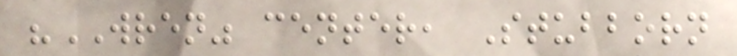"WREN" center, Stubborn
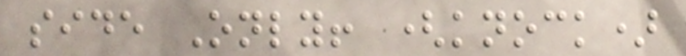side Only! (knock)
